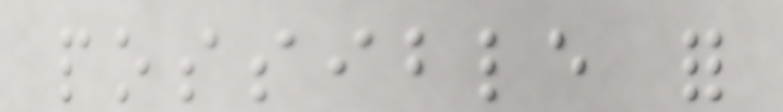possible for
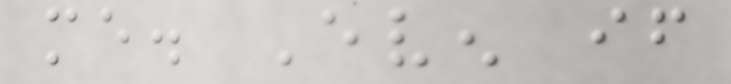me. Even if
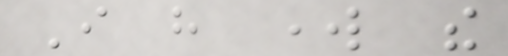I have work the
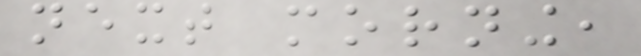next morning,
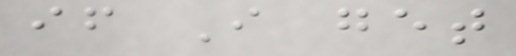if I get
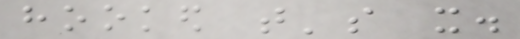hooked that's it.
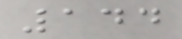144
